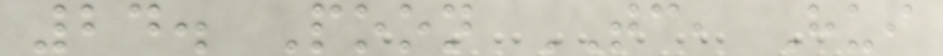24. Poon TC, Hui
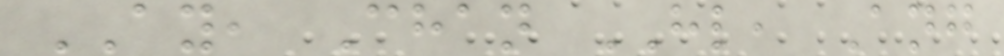AY, Chan HL, Ang
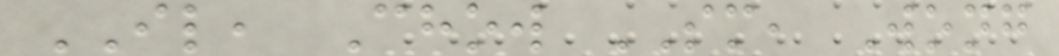IL, Chow SM, Wong
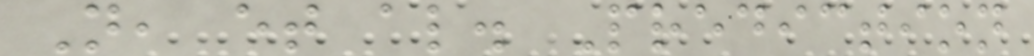N, et al. Prediction
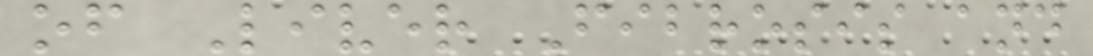of Liver Fibrosis and
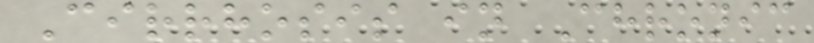Cirrhosis in Chronic
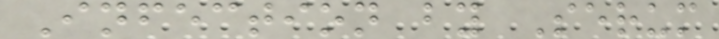Infection by Serum
